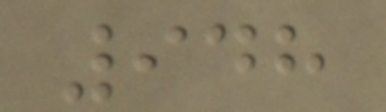948
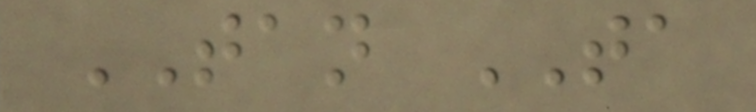TAN TA
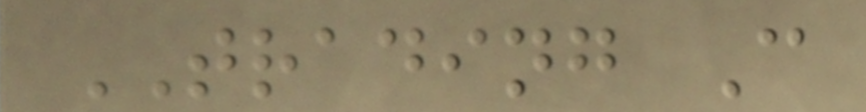TRADING C
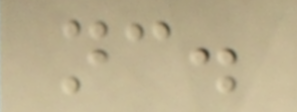nc.
